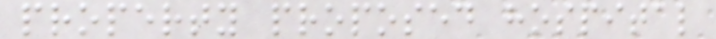property proposed hospital
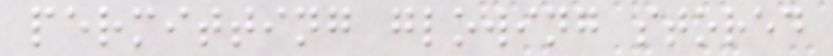permitting glowing stored
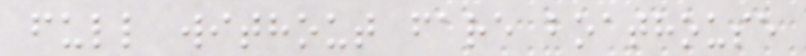full without fare boathouse
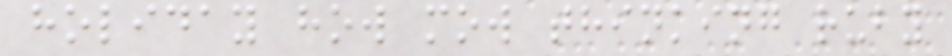holiday how mow thinking ruby
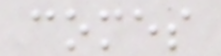comes
